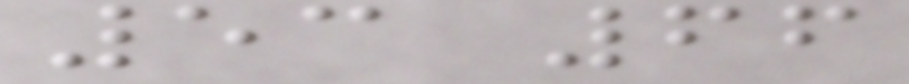53 66
